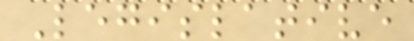Legislative
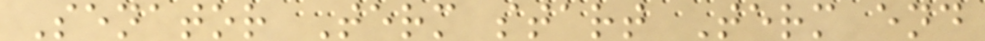Senator Term start Term end
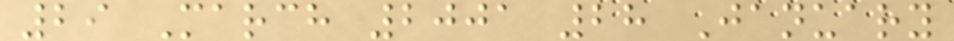29 March 2001 28 January
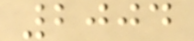2004
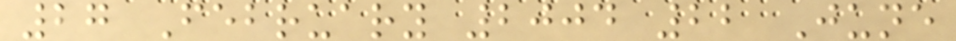27 February 2004 22 June
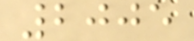2005
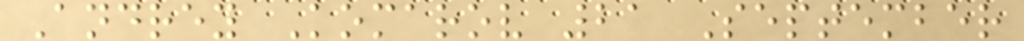Andrey Komarov 21 September
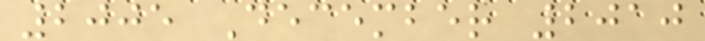2005 December 2010
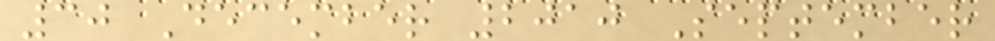30 December 2010 September
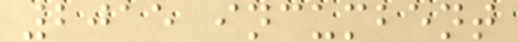2015 incumbent
